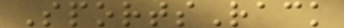SportsRack
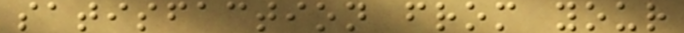satisfaction from your
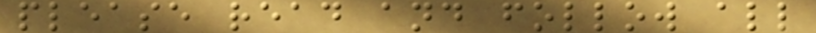please read and follow all
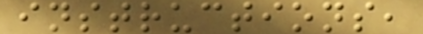instructions,
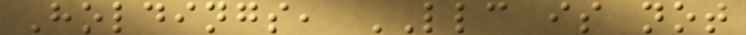Holdings, LLC is not
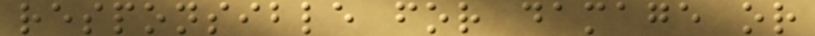responsible for damage or
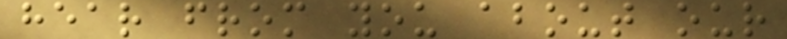hear from you about our
